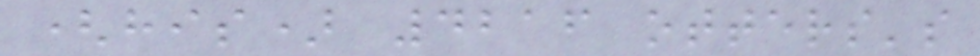(his) 4216 otters's
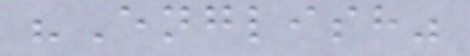"English"
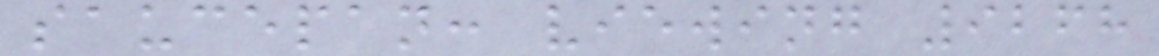saucepan: viewing 9268
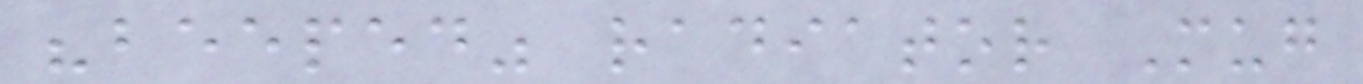"beeped" radiator Mug
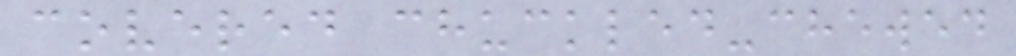covered chuckled-chewed
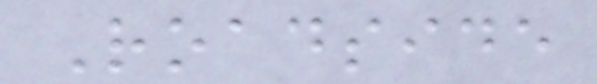Roadside
